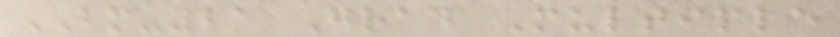BM-21 Grad Multiple
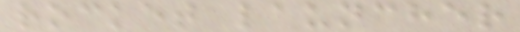rocket launcher
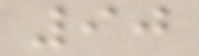90
